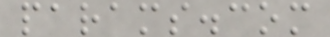params.com
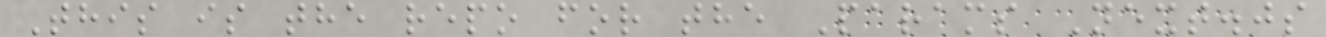This is the repo for the Params Next.js
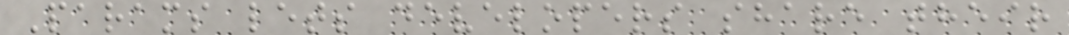Params lets developers share their
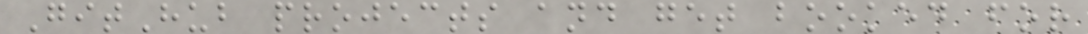GitHub projects and get booked for
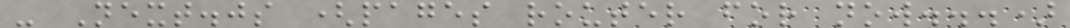- Next.js (pages router for now...)
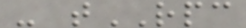- tRPC
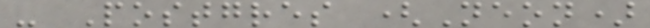- Postgres (Neon)
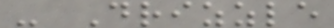- Drizzle
